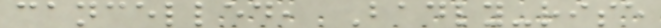cancelled, Badly-rise
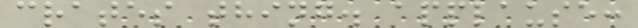crates thing. applause:
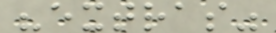"extras"
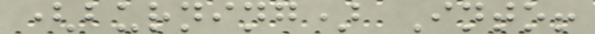(burning) Into!
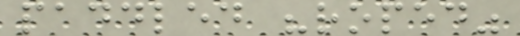paddled "roped"
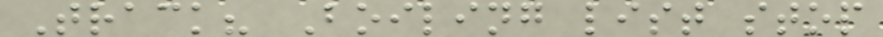Track? Boiling list stop
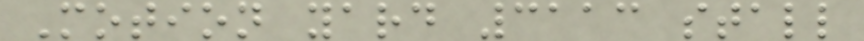Motion yard 3113 stall
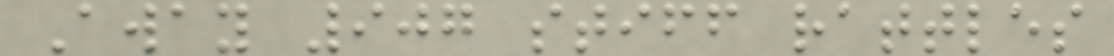Away 907 stiff rattles
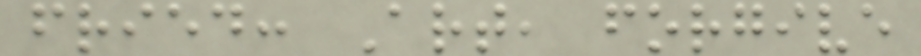fried: Art, forgive
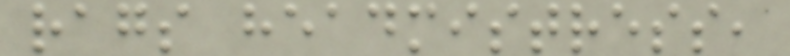rags headmistress,
